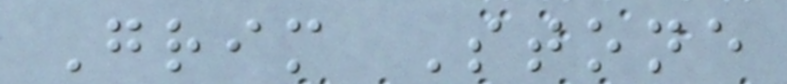Grim Stone
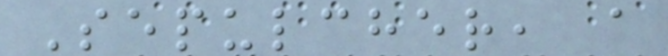Sepulcher, a
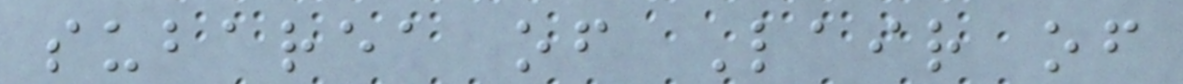subarea of Lair of
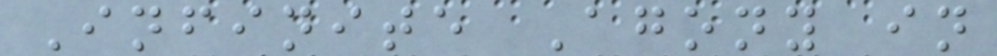Infinite Agony in
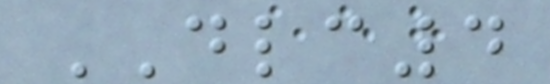DLC4
